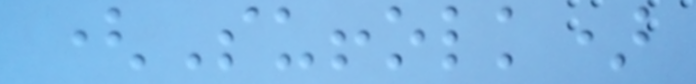(Suffolk)
